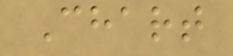Chart
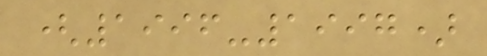(1996-1997)
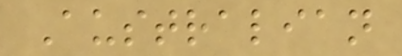Australian
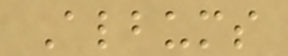Albums
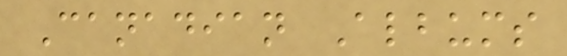Canadian Albums
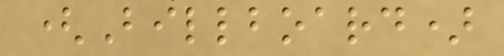(Billboard)
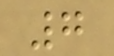7
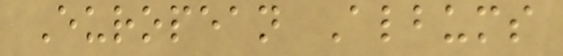European Albums
